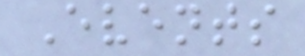Events
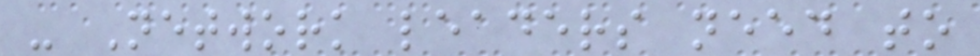- Network leaders need to
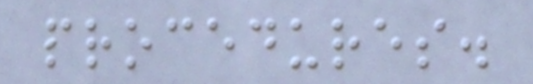procedures.
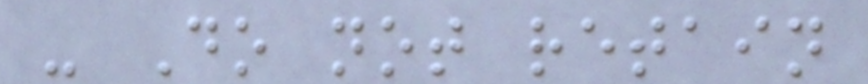- Do not retain
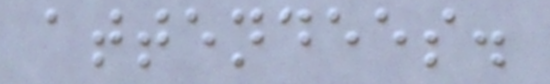attendees.
